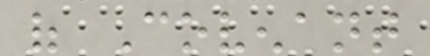of Covenant
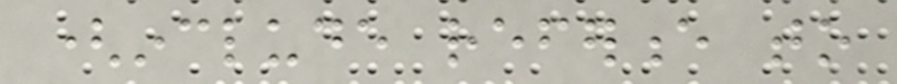(include reference to
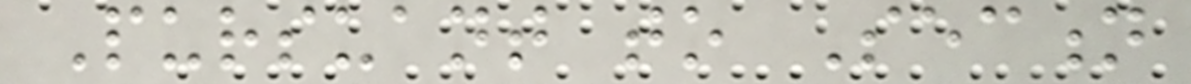Pursuant to Section
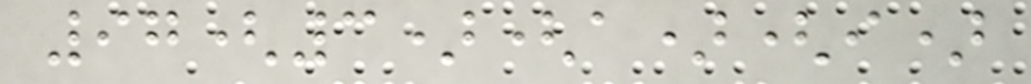97(3)(a)(i)
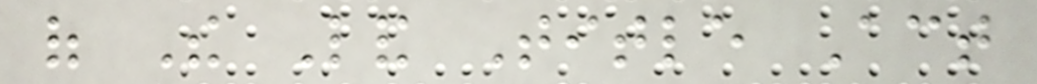of The Land Title Act
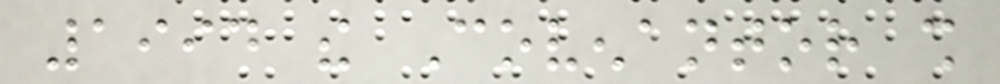1994 the Covenantor shall
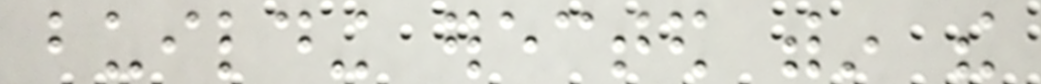building erected within the
